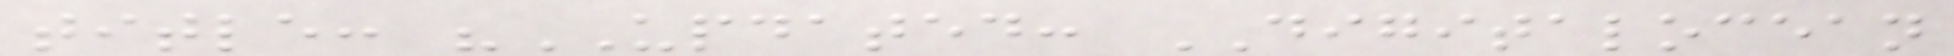title: "UPDATED: DIGITALOCEAN
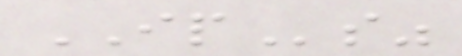IPs"
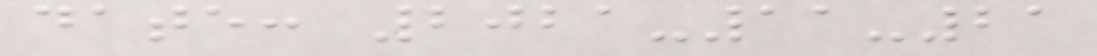date: 2021-11-21
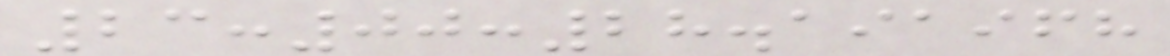23:00:28.191968
